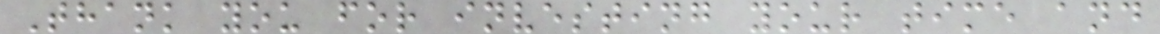Thank you for investing your time and
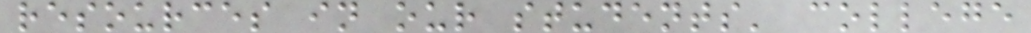resources in our students' college
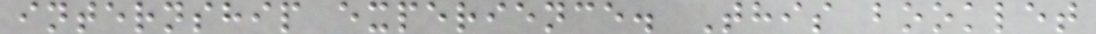internship experience. This booklet
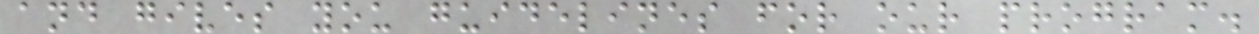and gives you guidelines for our program.
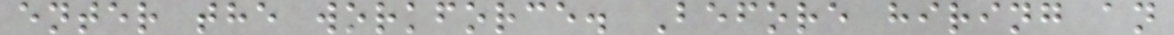enter the workforce. Before hiring an
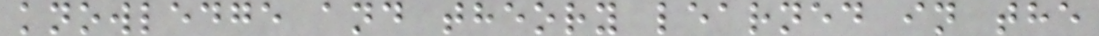knowledge and theory learned in the
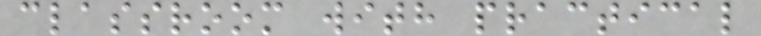classroom with practical
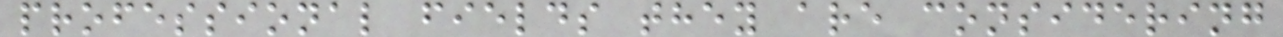professional fields they are considering
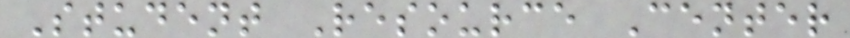Student Resource Center
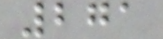271
